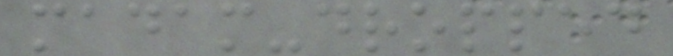madam-dropped
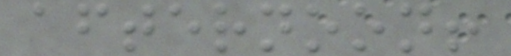afternoon!
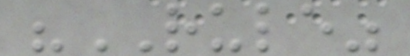"RULE"
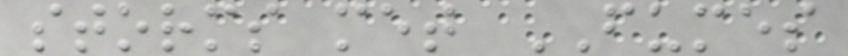storms met FUMES
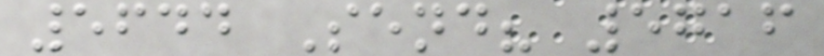5644 Send? 5716
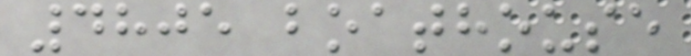4805 boathouse
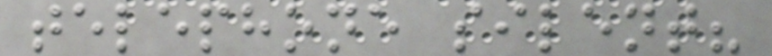telephone silent?
